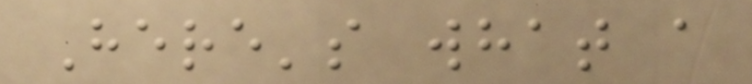Here's what a
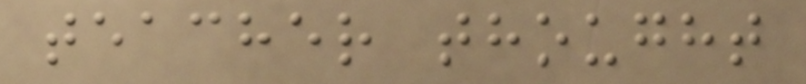teacher thought
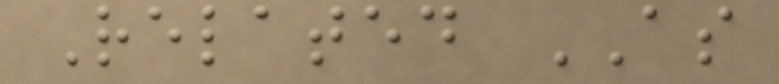Related AS
